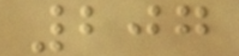207
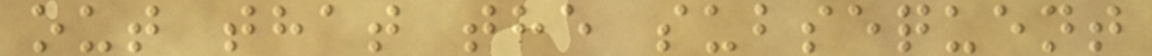out that the subsequent
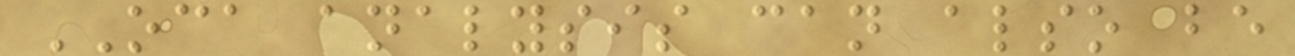OCA analysis can also be
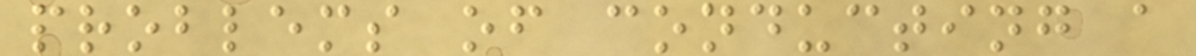problems of conducting a
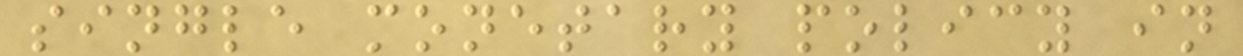single monetary policy in
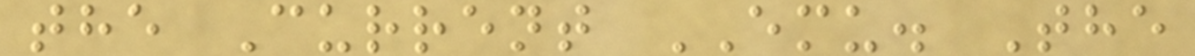the Current EMU. The
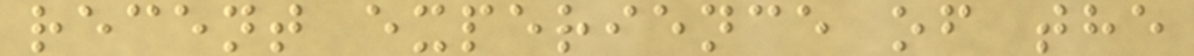recent experience of the
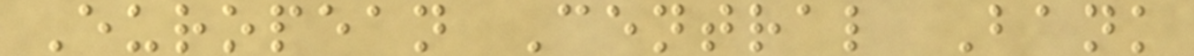European Central Bank
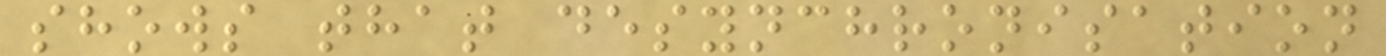shows that desynchronisation
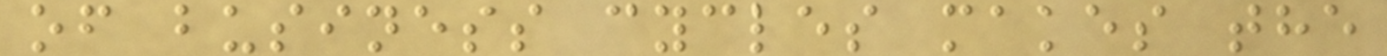of business cycles makes the
